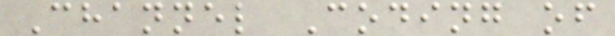Channel Coding of
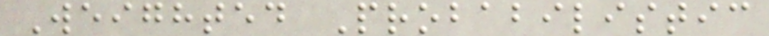Weighted Probabilistic
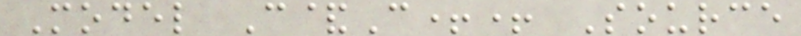Model C&C++ Source
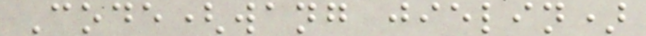Code(wang jielin)
